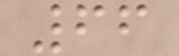66
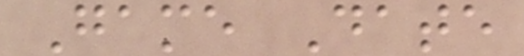Game Date
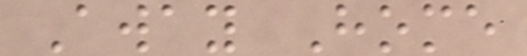Away Home
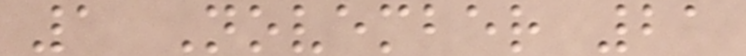1 November 21
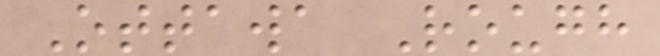Ottawa Rough
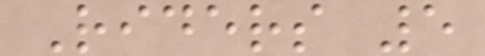Riders 5
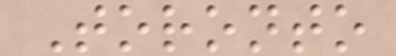Toronto
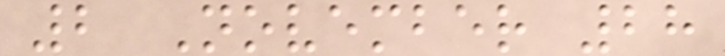2 November 28
